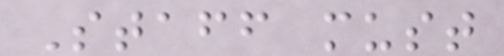Staff must
